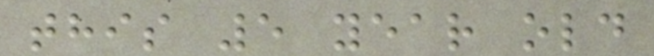this 5 year old
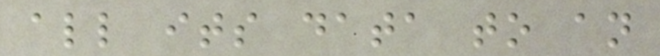all its data to an
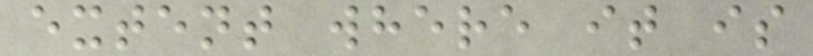extent where it is
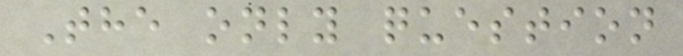The only question
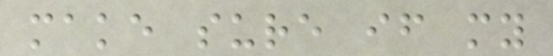make sure if my
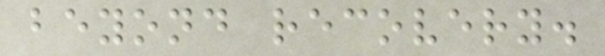beyond recovery.
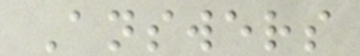Answers
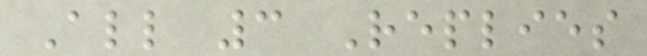All 3 Replies
